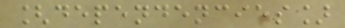[dependencies]
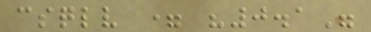csqlv = "0.1"
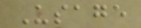Usage
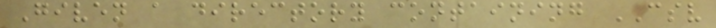Given a directory containing CSV
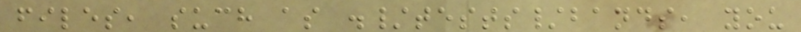files, such as ./tests/bands, you
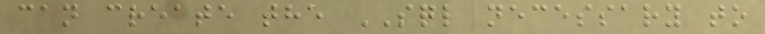can create the SQL necessary to
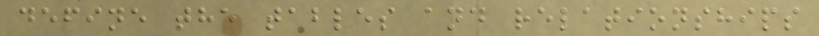define the tables and relationships
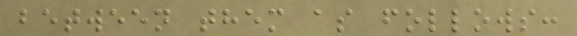between them as follows:
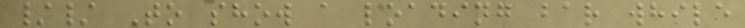// To show a loading bar while
